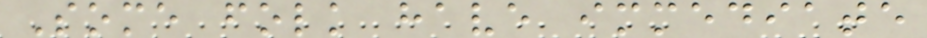Some folk have immediate
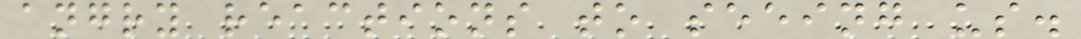angry reactions to seeing us.
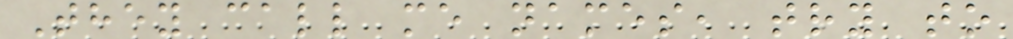They call me names, try to
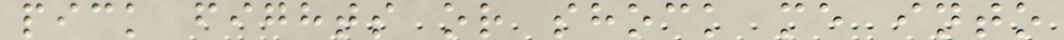pick fights or shock me into
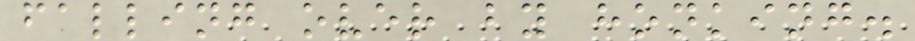falling over by honking.
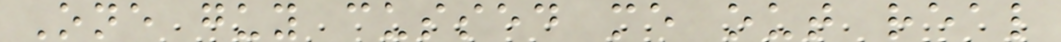One guy cussed me out real
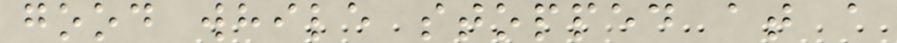good while stopped at a
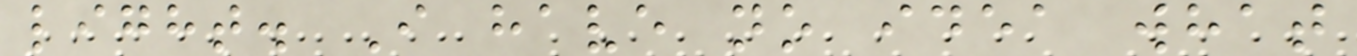light. I have no idea what
